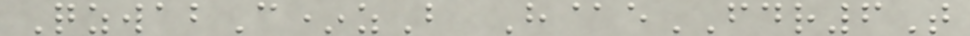QzwabC*zB H@eFDR6T
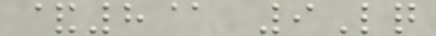&8@ 9Lq
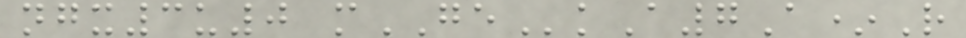ngx3u0 mGEkA7A*R
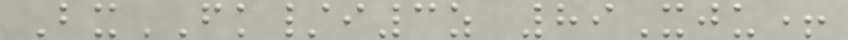BxFK/i3z 89Xju+
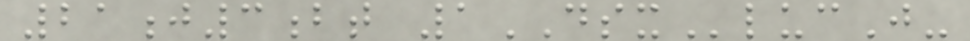21j3bt 1DSXlucJ-
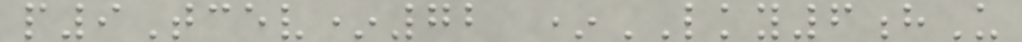p9Tcev*72 *LKY6hU
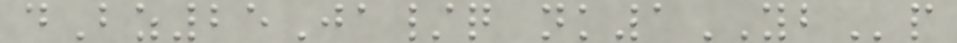dBz25Ja/q nk1YBp
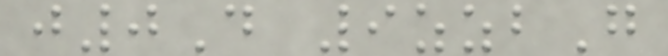j0D 9zzbG
